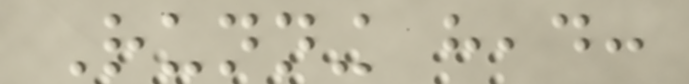Running head:
